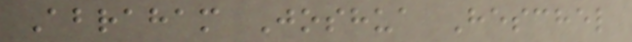Abraham Joshua Heschel
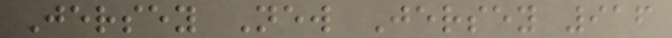Jersey New Jersey 916
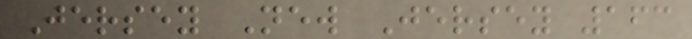Jersey New Jersey 163
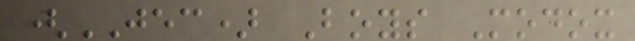(JEC) Boys Modox
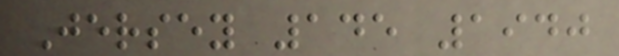Jersey 145 1940
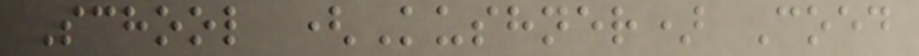School (Kushner) Coed
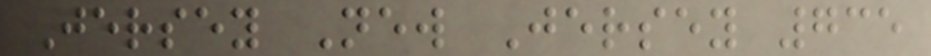Jersey New Jersey 735
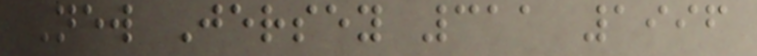New Jersey 311 1996
